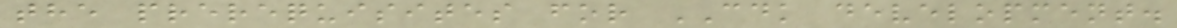the prerequisites for CDK development.
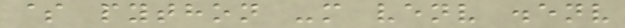$ python -m venv .env
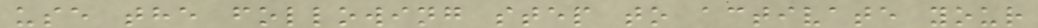use the following step to activate your
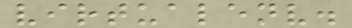virtualenv.
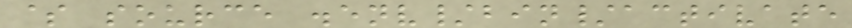$ source .env/bin/activate
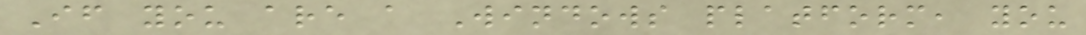If you are a Windows platform, you
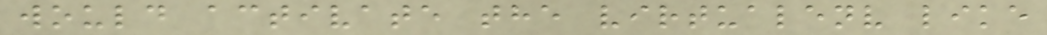would activate the virtualenv like
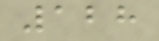128
